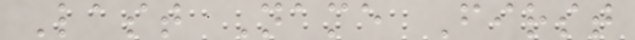Last Name First
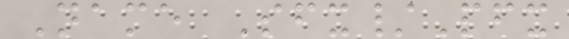Name Sfx/Pfx
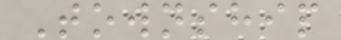Township
